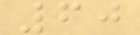60
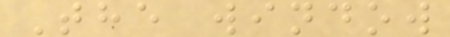The window
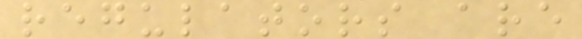regulators are
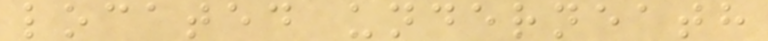located underneath
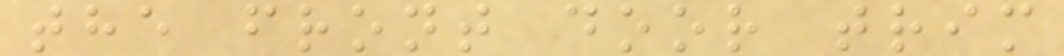the front door trim
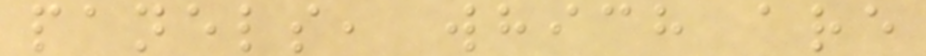panels, which are
